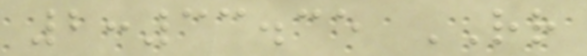2:33.35 RR
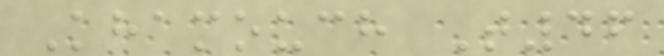Khamouch T46
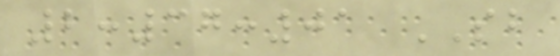2:37:01 SB
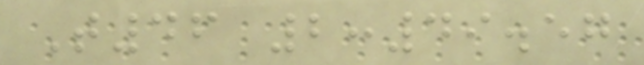T46 2:49.57
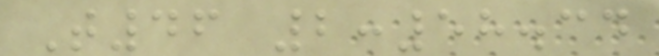T46 2:58.34
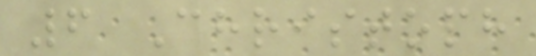6 Christoph
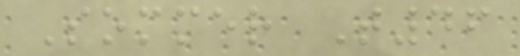Sommer T46
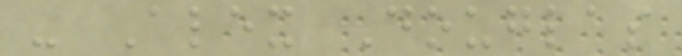- Alex Douglas
